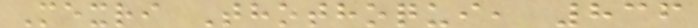Mexri Thothoqui, 836
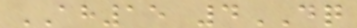AH15 4DQ
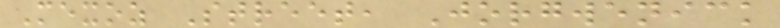Mexoz Street, Jorgwenick
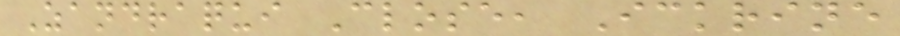Zandraqui Close, Ickrine
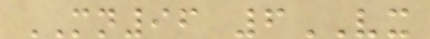MN96 6VX
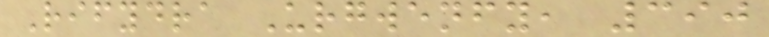Rifydra Urgwenfy, 390
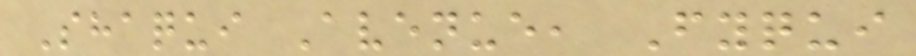Shaqui Avenue, Fyqui
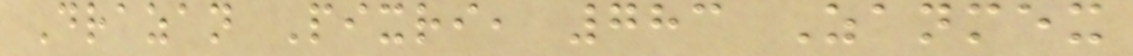Drazan Pixri, 783 Zanmex
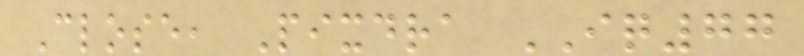Close, Pixdra IQ77
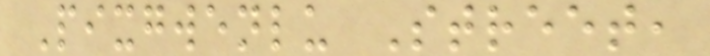Pixgwenlu Street,
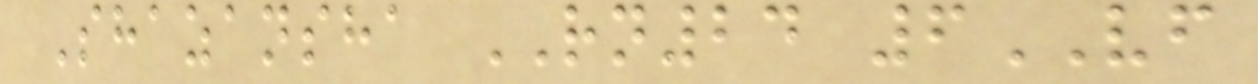Shazansha RN24 6VF
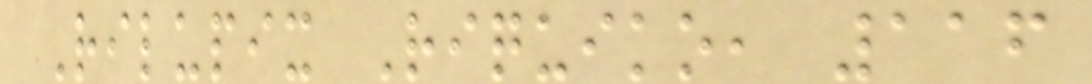Rilupix Riquiko, 116
